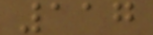117
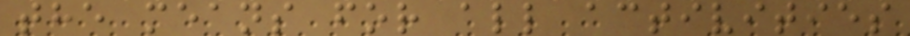the means for all activities
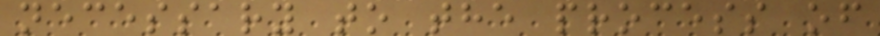necessary to the process of
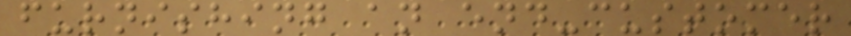furnishing an end-customer
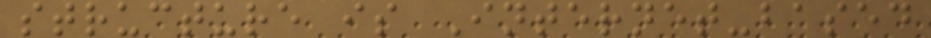structure is Internet-based
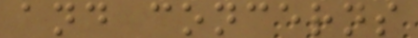and concerns
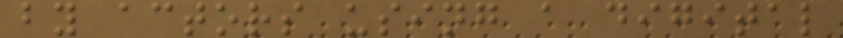by actors using a digital
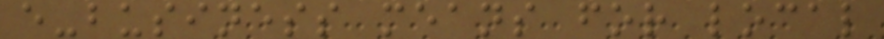e-business means for local
